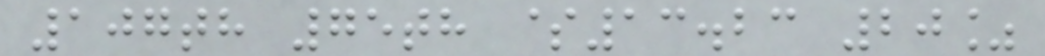107th 75th $13.23 20%
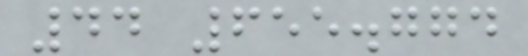44 655.774
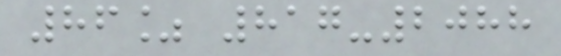86% 817-2088
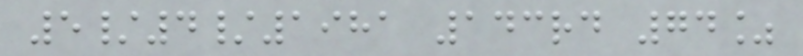5/4/1981 143rd 74%
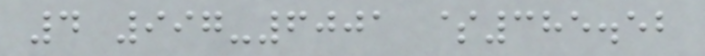4 997-6001 $385.52
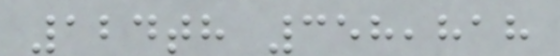124th 358,818
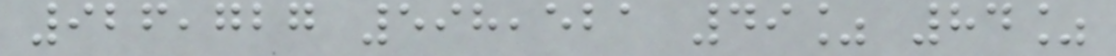926,727 598,521 49% 84%
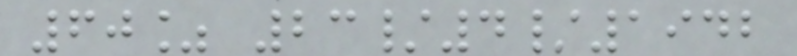60% 23/4/1942
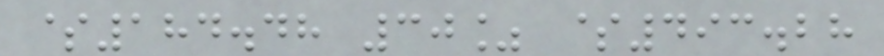$184.48 30% $493.28
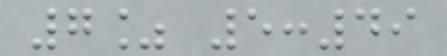7% 5:49
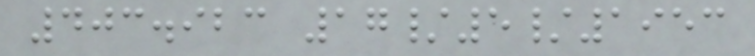403.923 17/5/1953
